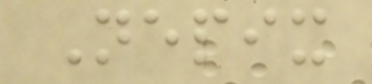Nepix
